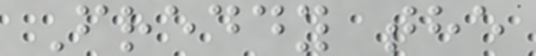Freddy the
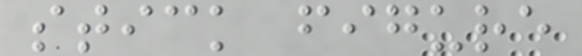stick figure
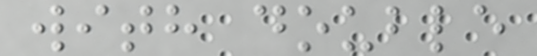with double
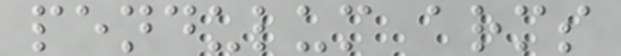pendulum arms
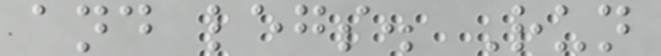and legs. Run
